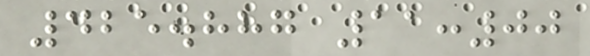425.887 11:00
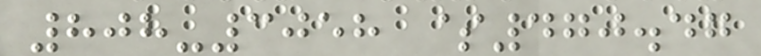808-3058 $470.47
